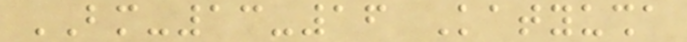BM-13-16 Katyusha
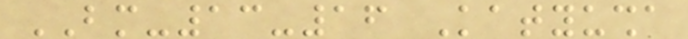BM-13-16 Katyusha
